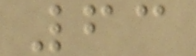63
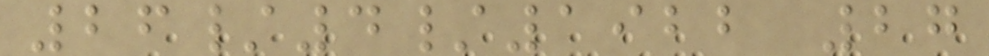26/4/1922 27
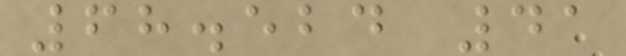68.524 41
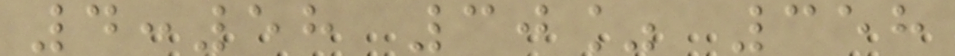4:58 30% 358
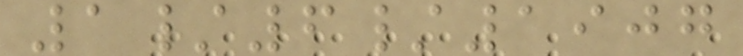1/6/1907
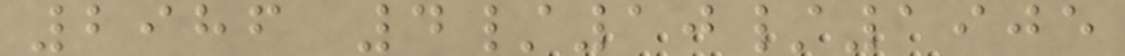2986 4/10/1905
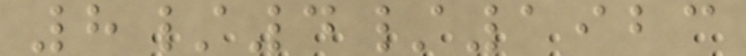8/4/1923
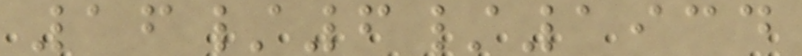16/6/1934
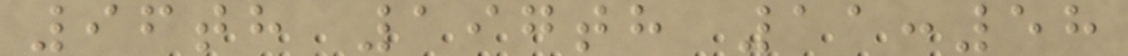96th 197th 11:58
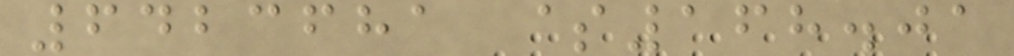6423681 $168.01
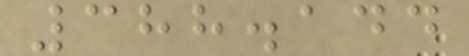388.144
